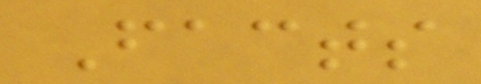Facts
